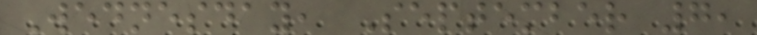Wednesday, September 7,
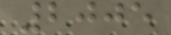2005
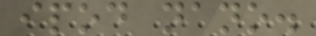ipod nano.
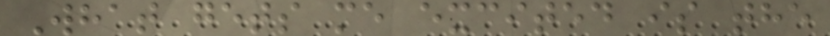What gets me excited is the
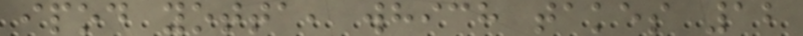ipod yotta, which takes 12
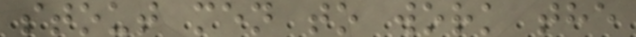stout men to work the
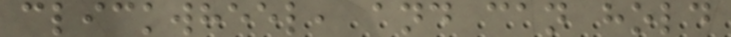clickwheel, and can hold
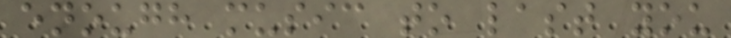enough music to last you
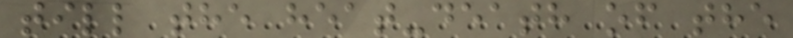till the heat-death of the
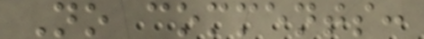No comments:
